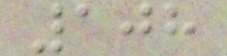108
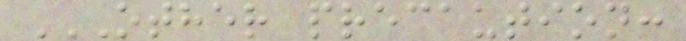OTHER PRECAUTION:
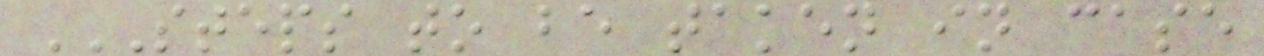STEPS TO BE TAKEN IN CASE
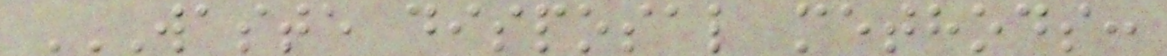WASTE DISPOSAL METHODS:
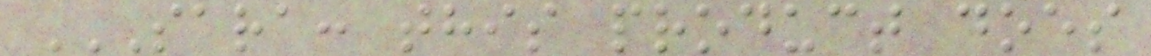SARA: THIS PRODUCT DOES
